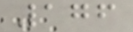176
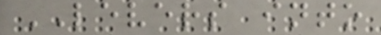LEVERS into
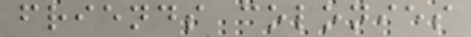friends colonies
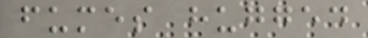fumes hugged
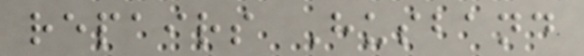repairs Husband
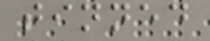tinned
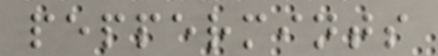peppermints
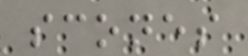scones
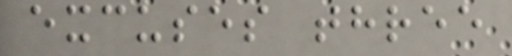excuses three
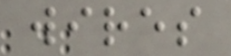wires
